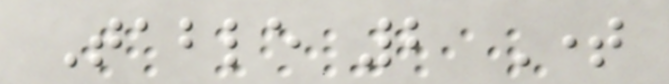Table 2 Time
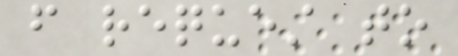from request to
